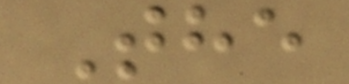The
